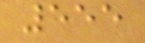555
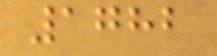1782
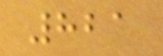821
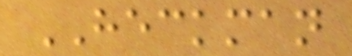HECKMAN
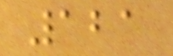121
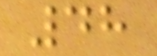48
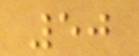50
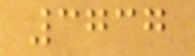3737
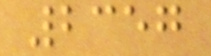2357
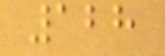128
